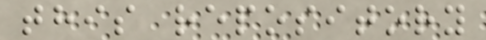this repository
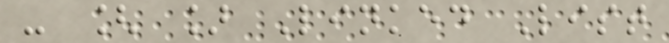- [ ] Linked List
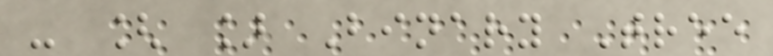- [ ] Binary Tree
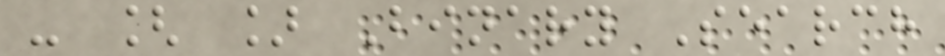- [ ] Binary Search
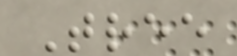Tree
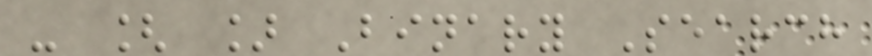- [ ] Binary Search
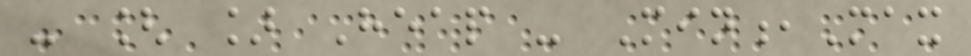- [ ] Heap - Min,Max
